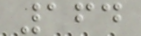164
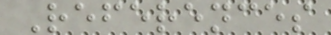References
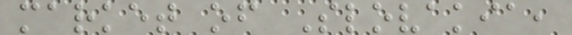market of Slovakia,
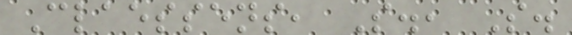Claessens, S., S.
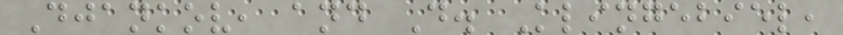Djankov, and D. Klingebiel,
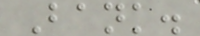Bank.
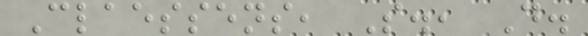Claessens, S., D.
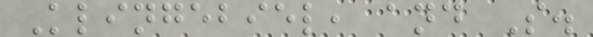Klingebiel, and S.
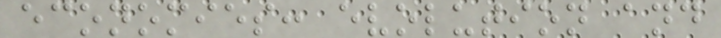economies: evolution and
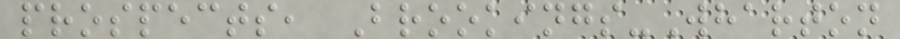prospects, Brookings-Wharton
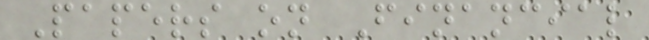Papers on Financial
